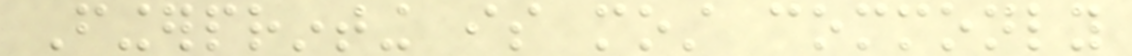Fingerprinting is most commonly
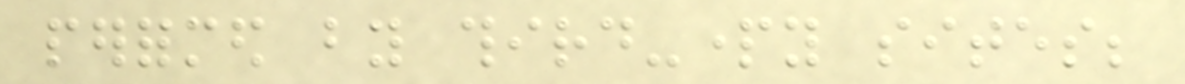performed by third-party sites;
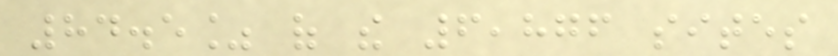84.5% of the 6,876 sites
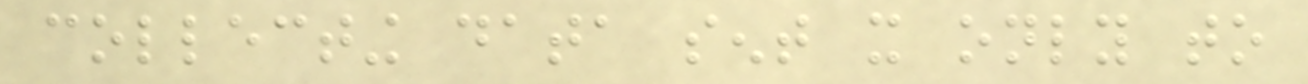collecting data sent it only to
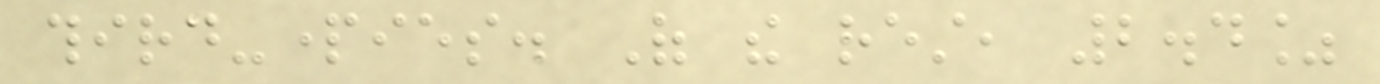third-parties. Of the rest, 2.4%
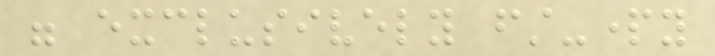were exclusively first-party
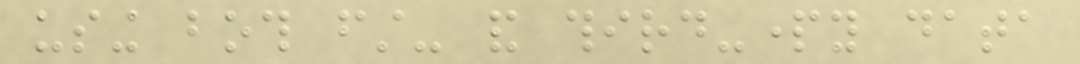using both first- and third-party data
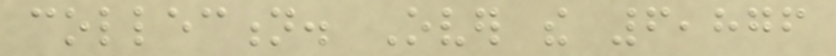collection. Over the 6,876
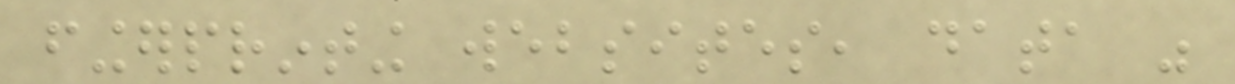fingerprinting websites, data was
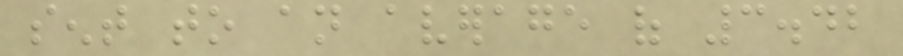sent to an average of 3.42
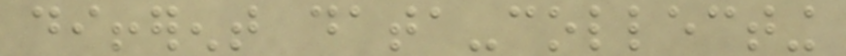different data-collecting
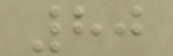80
